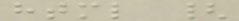html {
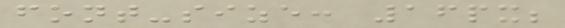font-size: 16px;
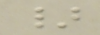}
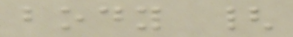body {
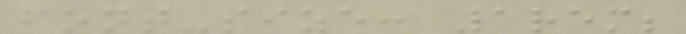font-size: 1rem;
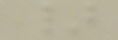}
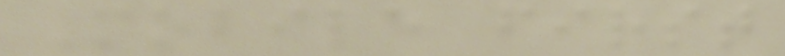Mobile first
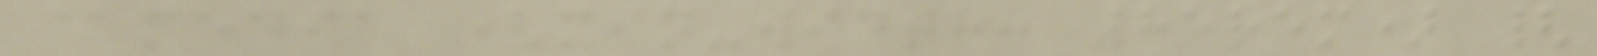@media (min-width: 85rem) {
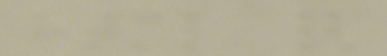html {
